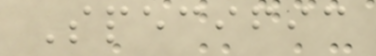Specific
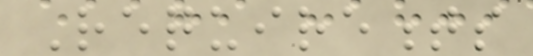Requirements
